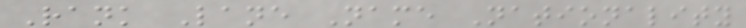Rank Lane Name Nationality
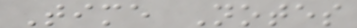Time Notes
